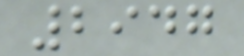2947
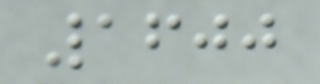1600
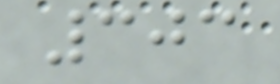303
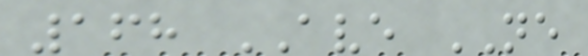168 AVE NE
